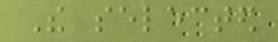The selected
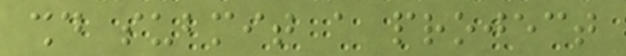should submit a project
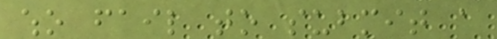who fail to submit a
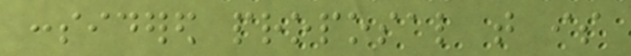considered proposal that is
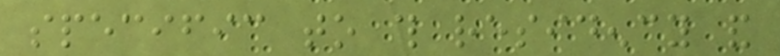specific to this residency and
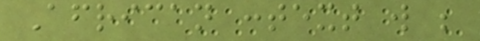African context will be
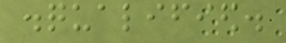disqualified.
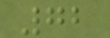72
